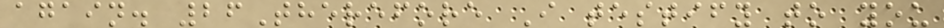again. 26Therefore I testify to you
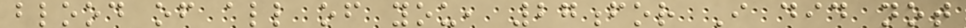blood of all of you, 27for I did not
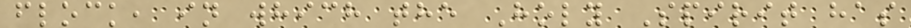flock, in which the Holy Spirit has
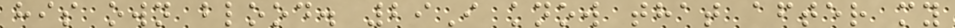his own blood. 29I know that after my
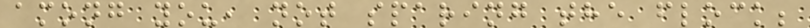among you, not sparing the flock;
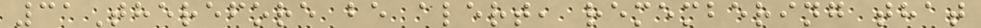31Therefore be alert, remembering that
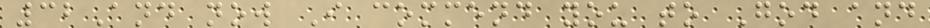32And now I commend you to God and
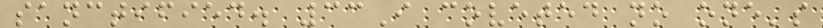sanctified. 33I coveted no one's
